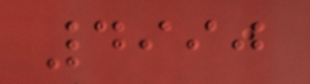4990
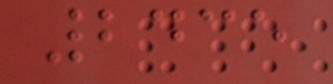2435
